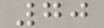70
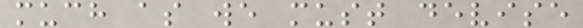much as we must devise
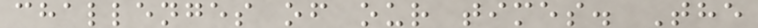challenges of our times. The
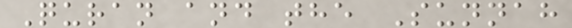Quran and the Sunnah
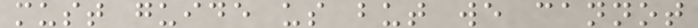must guide us but we cannot
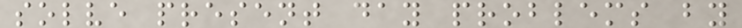solve present day problems by
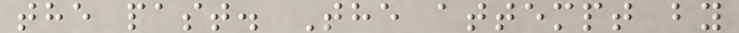the past. The attempt by
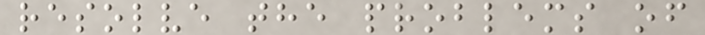resolve the problems of
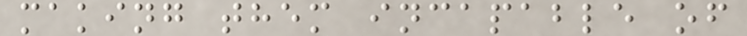making them incapable of
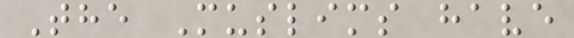The Muslims have
